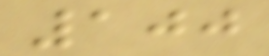100
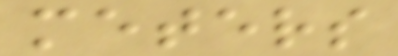meters
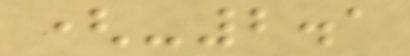(-2.1
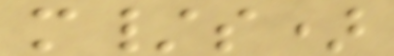m/s)
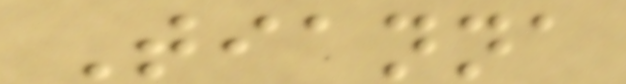Tianna
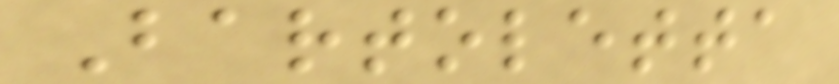Bartoletta
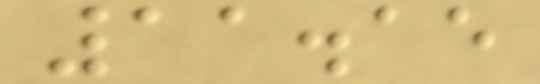11.15
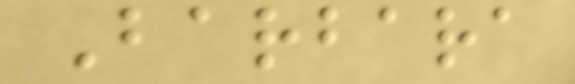Barbara
